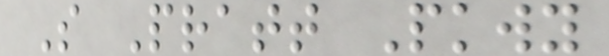S Pratt Pkwy
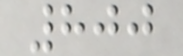800
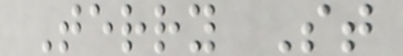Terry St
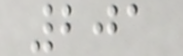201
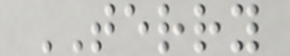TERRY
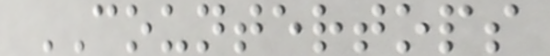COUNTERTOPS
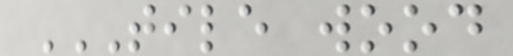TILE WOOD
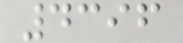4396
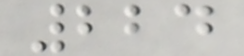224
